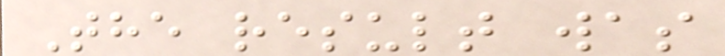The result was
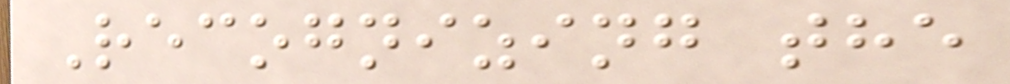Recognizing the
